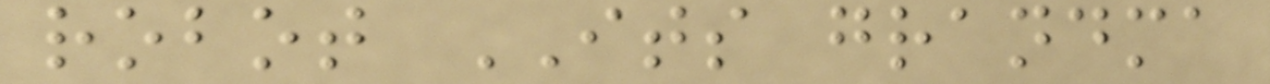robot ITS grandma
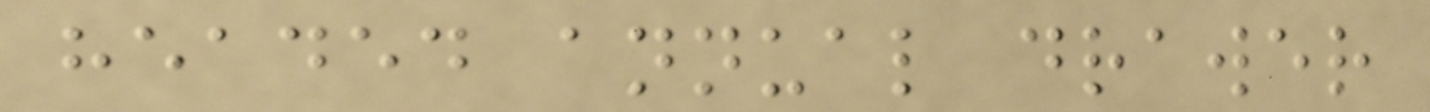headed annual drawer
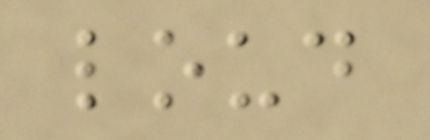loud
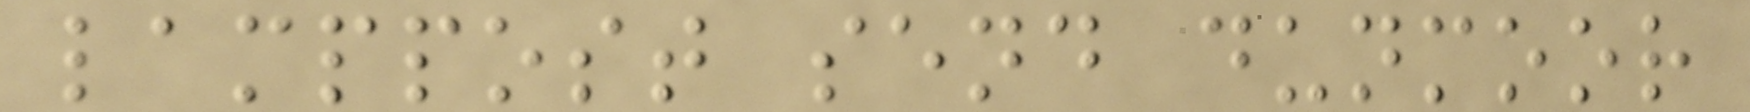lamppost send dunmoor
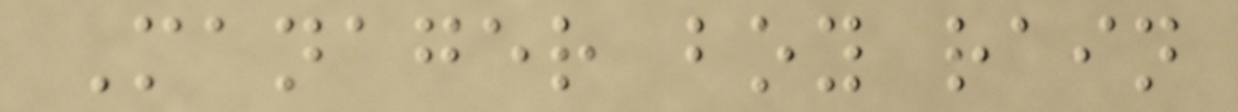Manager boy rain
